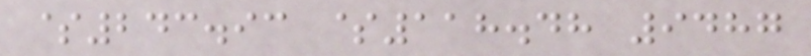$243.93 $118.48 9487
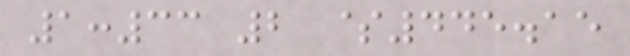1:33 2 $445.15
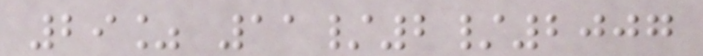29% 11/2/2007
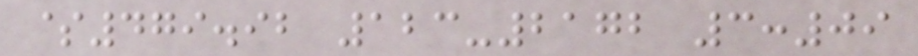$479.92 123-2172 3:09
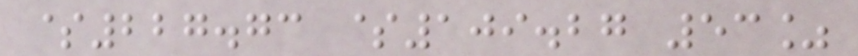$227.73 $109.27 53%
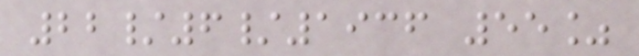22/6/1936 55%
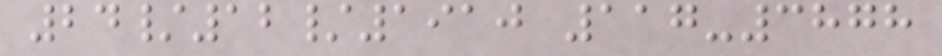24/12/1910 117-3878
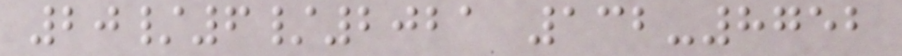20/6/2021 132-8752
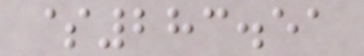$283.51
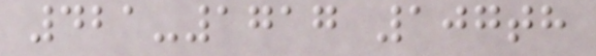421-1717 107th
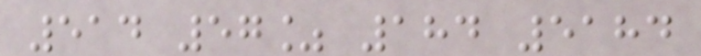514 57% 184 5184
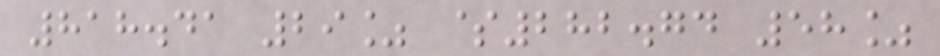818.41 29% $282.74 58%
